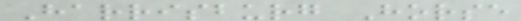Harrisburg Horse
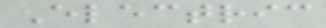Electric
